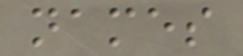names
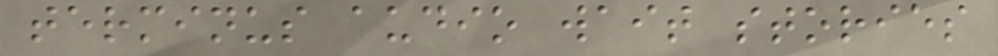terminus audio wait stories
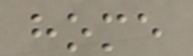home
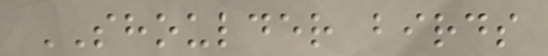SHOULDER birds
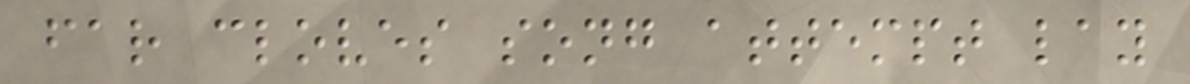far cloves song attempt lay
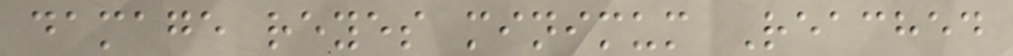damage reyes minimum Reached
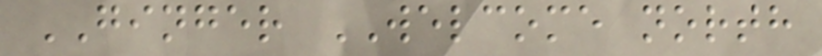GINGER WELCOME north
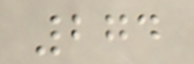274
